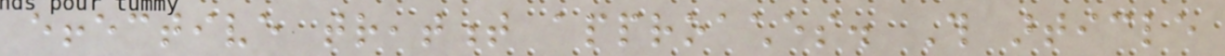effective treatment approaches. This article
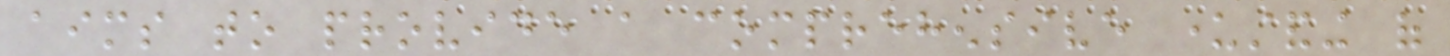aims to provide a comprehensive understanding of
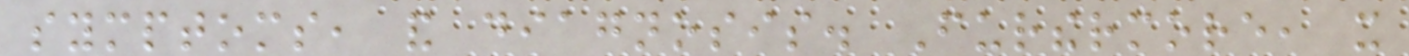symptoms, and diagnosis. Furthermore, it
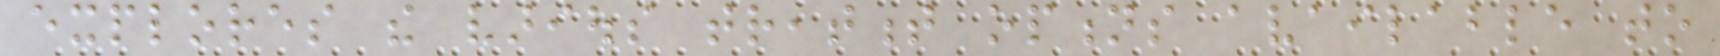explores the various treatment options available to
